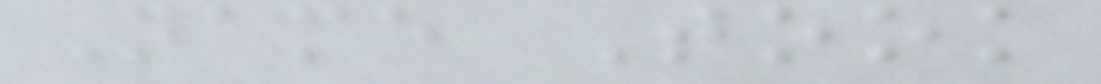Name Took
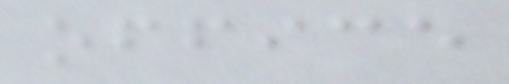office
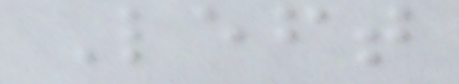Left
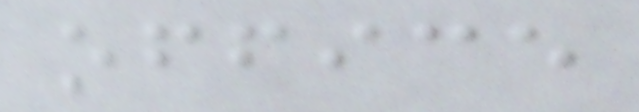office
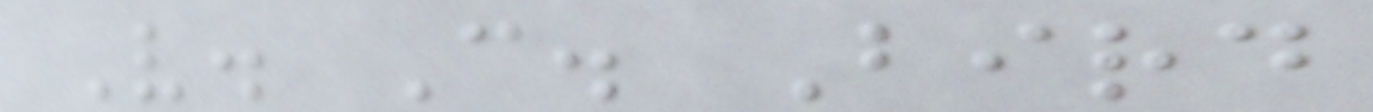V. C. Bird
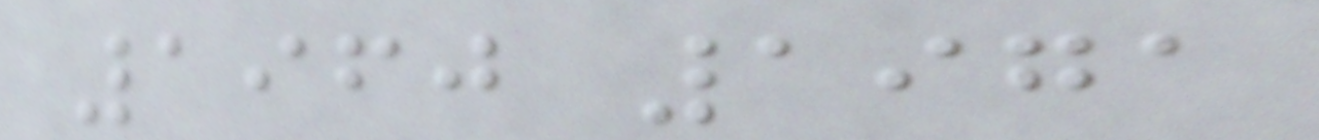1960 1971
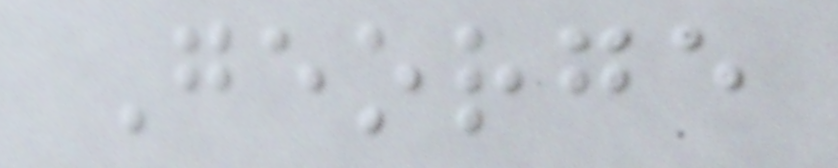George
